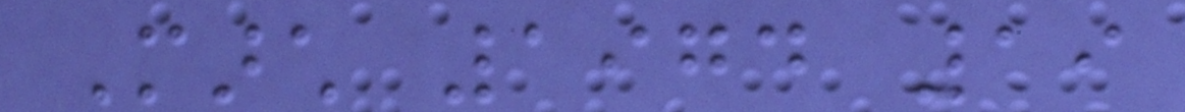March 1974 19
